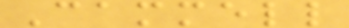Cammell
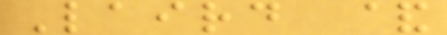Laird &
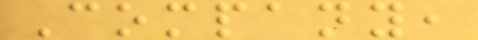Company,
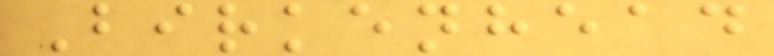Birkenhead
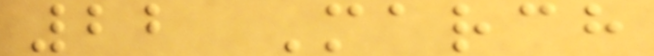22 March
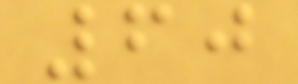60
